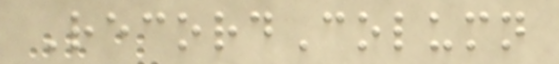RecordColumn
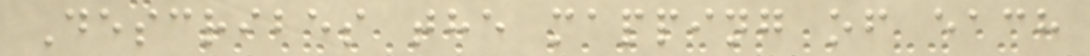Describes the mapping of each
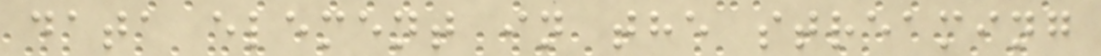data element in the streaming
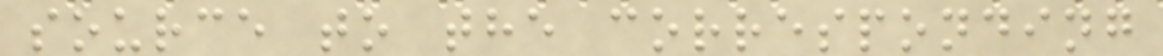source to the corresponding
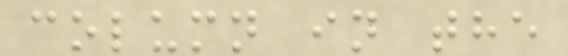column in the
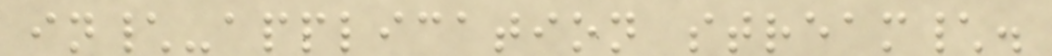in\-application stream\.
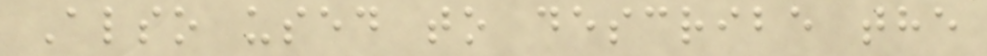Also used to describe the
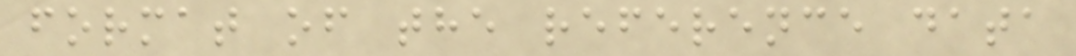format of the reference data
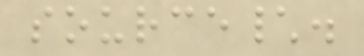source\.
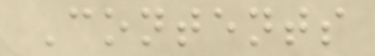Contents
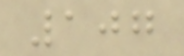107
